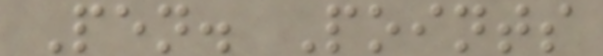Pen. Points
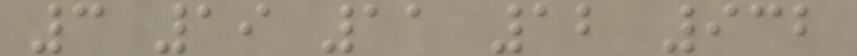3 19 11 12 932
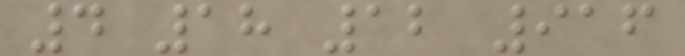4 18 12 916
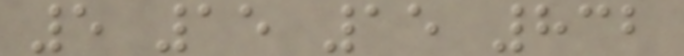5 15 15 832
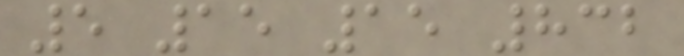5 15 15 832
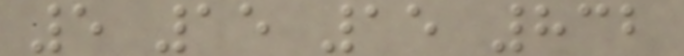5 15 15 832
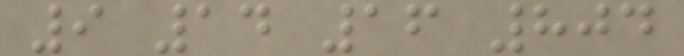9 14 16 804
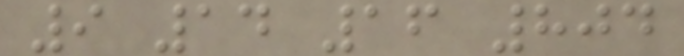9 14 16 804
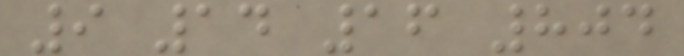9 14 16 804
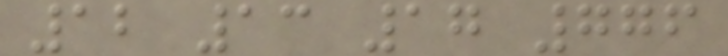12 13 17 776
